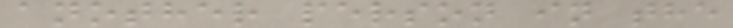another person in the
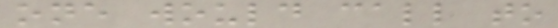one would call to
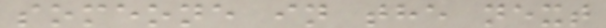someone in the next
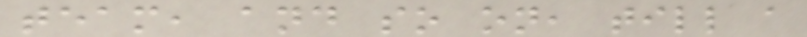team, and so on, till a
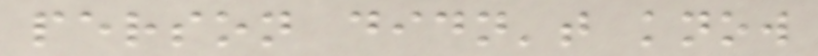person didn't know
